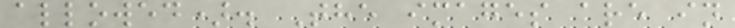allowed). The images are in
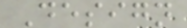Design
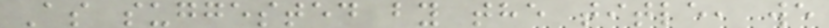As suggested by the title, we
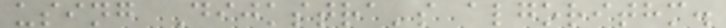using Dijkstra's algorithm.
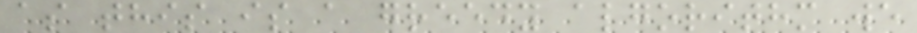as this is a greedy algorithm we
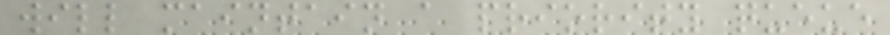will maintain a priority queue
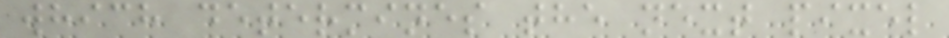which determines the next pixel
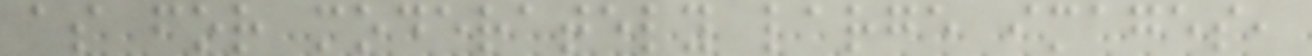as for moderately large images,
